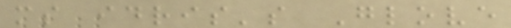ms idris's Glove
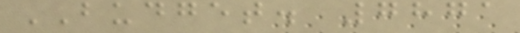BUDGET. 7871
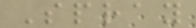Spray
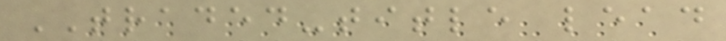TRADED-title lead
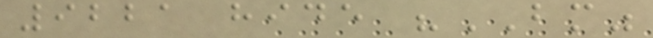9221 hide "BM"
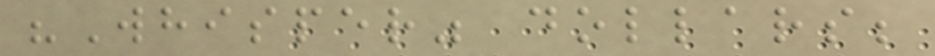"Whisper" dollars;
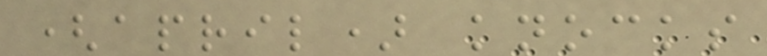(april) knocks
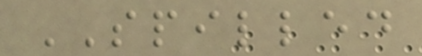SPILLED
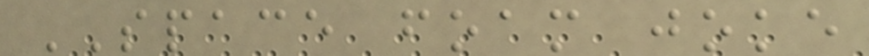SPACE foam joke
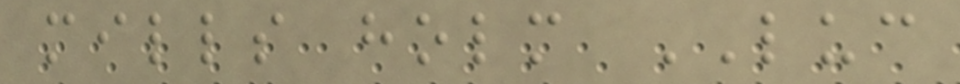mills holm LUC
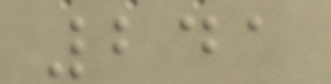241
